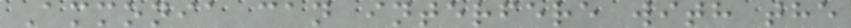Ammonia can interfere with the
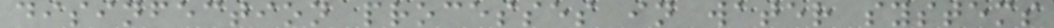disinfection processes in water systems
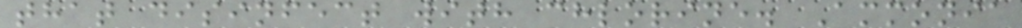that disinfect with chlorine. Ammonia
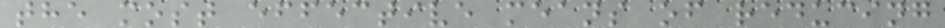the most effective means of reducing
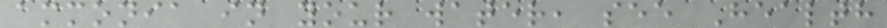ammonia in your water, see Health
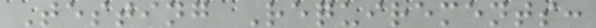Testing Requirements:
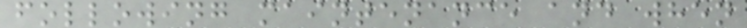following maintenance and when
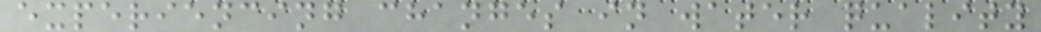experiencing changes in water quality
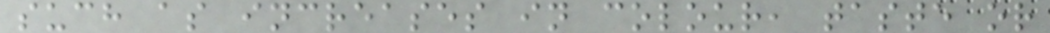such as increases in colour, taste or
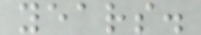years.
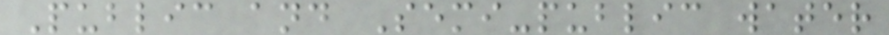Public and Semi-public water
